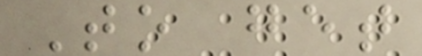To get
